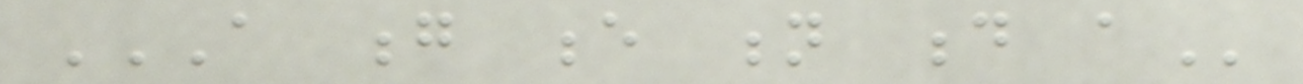A G E N D A
